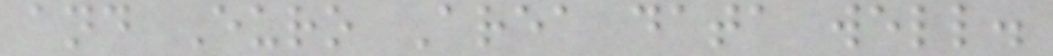and Euro Area data well.
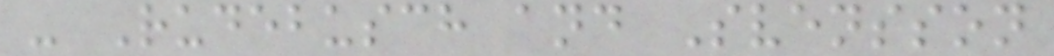- Rudebusch and Svensson
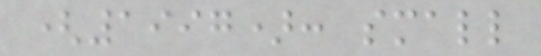(1997): small
